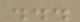...
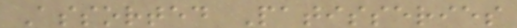Assorted Patisseries
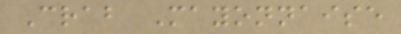Crab Mayonnaise
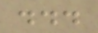...
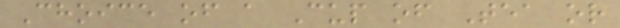Choice of a Cup of Tea or
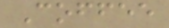Coffee
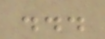...
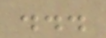...
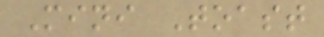Mini Toast
